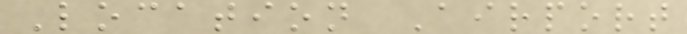Location Airport
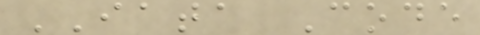IATA Code
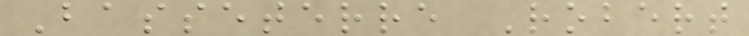Basseterre Robert
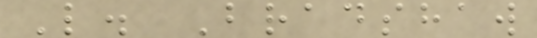L. Bradshaw
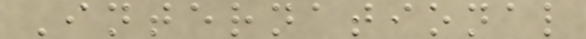International
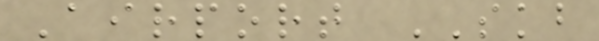Airport SKB
